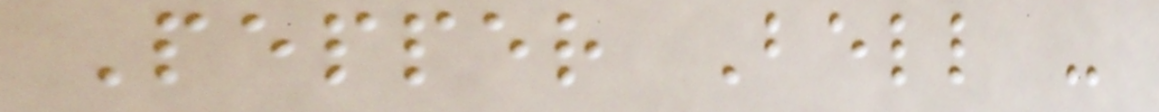Pepper Bell -
